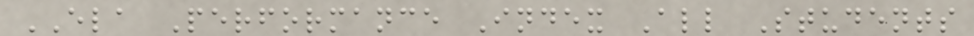ELA Performance Index All Students
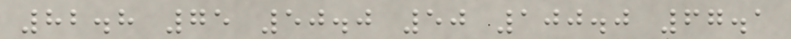82.8 75 50.0 50 100.0 67.1
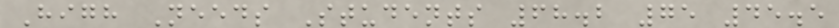High Needs Students 68.2 75 45.5
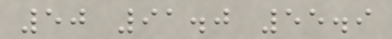50 91.0 55.9
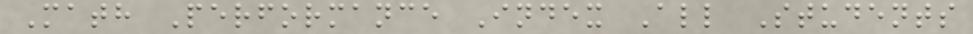Math Performance Index All Students
